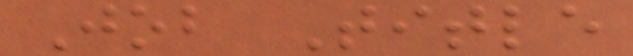Job Title
